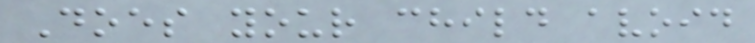Does your child avoid
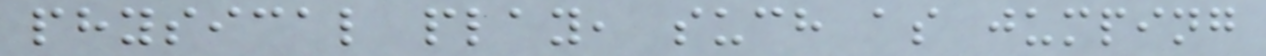physical play, such as jumping
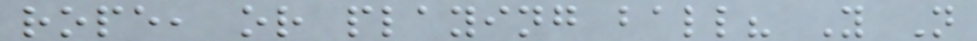rope, or playing ball? Y N
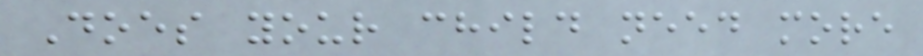Does your child need more
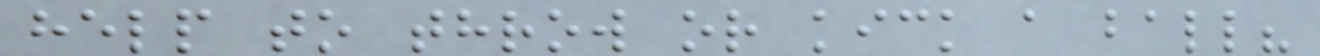help to throw or kick a ball?
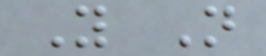Y N
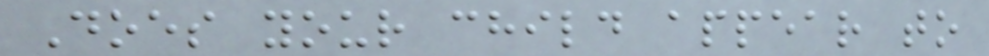Does your child appear to
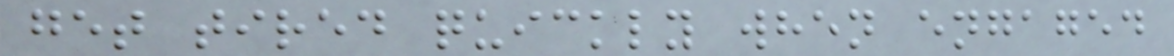get tired quickly when engaged
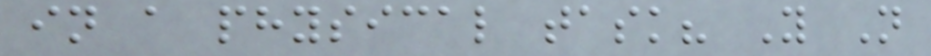in a physical task? Y N
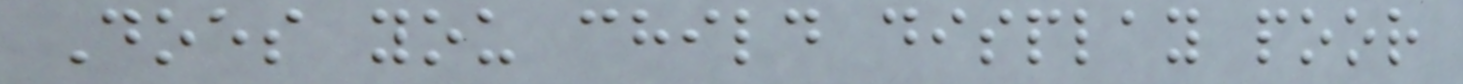Does you child display poor
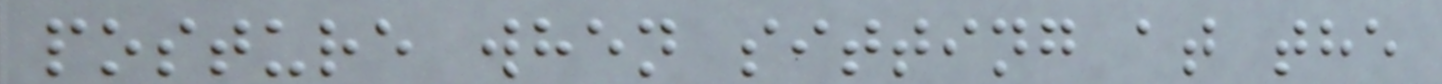posture when sitting at the
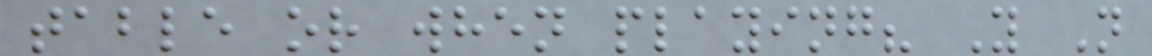table or when playing? Y N
